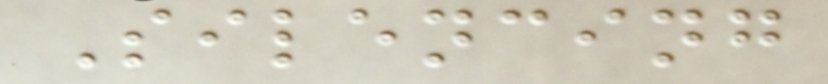Silencing
